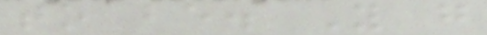to be. You go
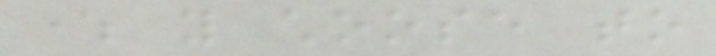where you choose to
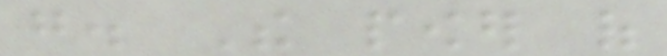go. The power of
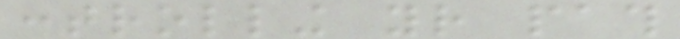controlling your path
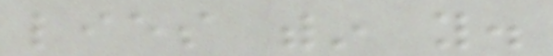lies within you.
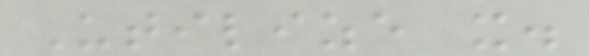Utilize it.
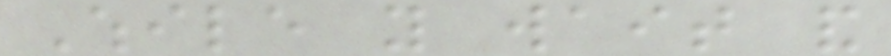While you wait and
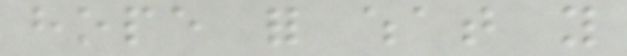hope for what you
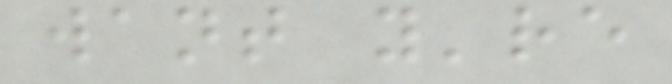want you're
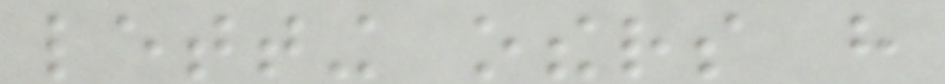letting others have
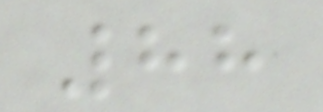88
